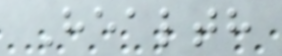Health
